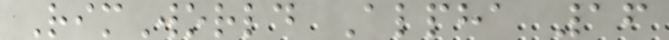RimWorld Alpha 16
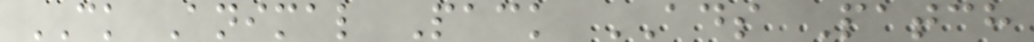CK Animal Pack ADS Patch
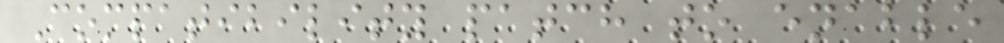Compatibility patch to enable
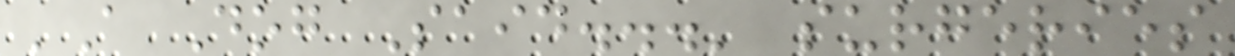'A Dog Said...' surgeries
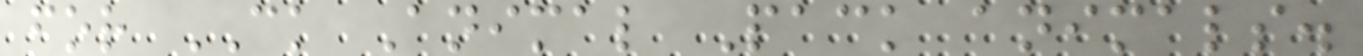for CK Animal Pack animals.
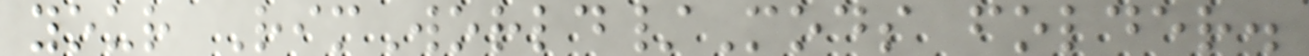your RimWorld/Mods folder.
